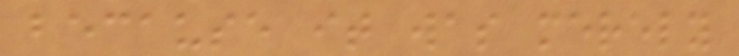because it was merely
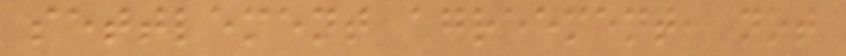settlement agreement, not
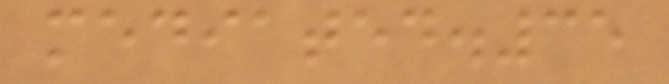mediated.35
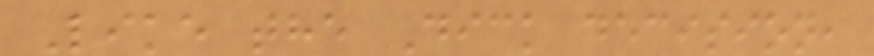Like the Dick decision,
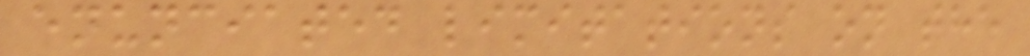enunciated limitations on the
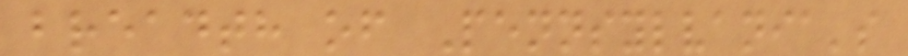breadth of Pennsylvania's
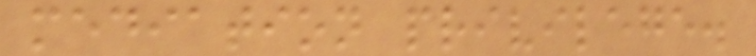mediation privilege.
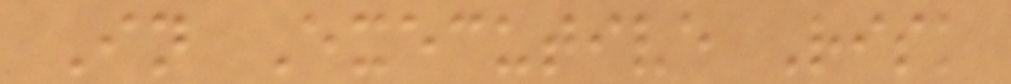In Executive Risk
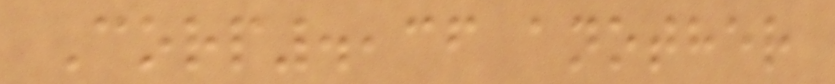Corp.,36 another
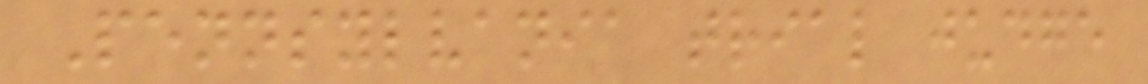Pennsylvania trial judge
